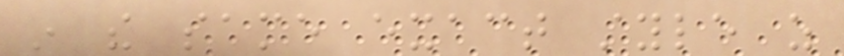in the same exact style as
